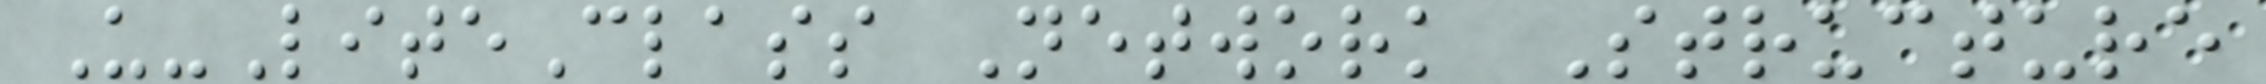U-LiteClass Network Structure
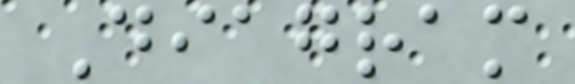Diagram
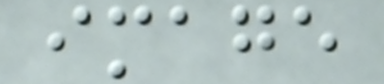image
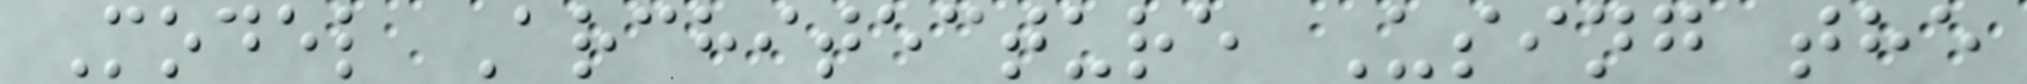Model Architecture Using the
